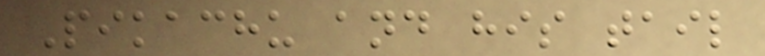Pikachu and his tail
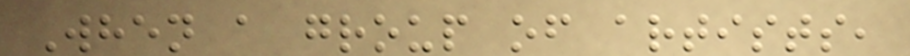When a group of artists,
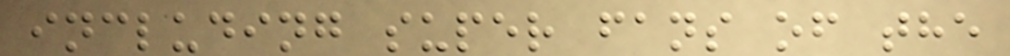including super fans of the
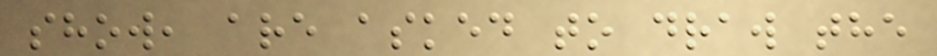show, are asked to draw the
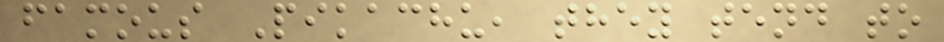famous Pikachu, they tend to
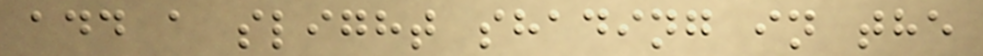add a slight shading in the
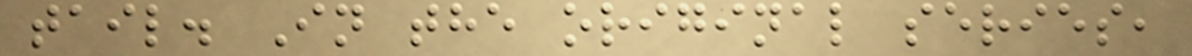tail. In the original series,
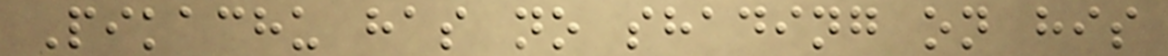Pikachu has no shading on his
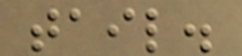tail.
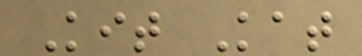Kit Kat
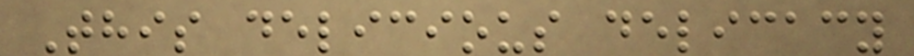This delicious delicacy
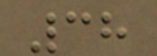38
